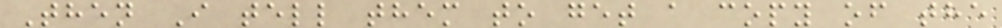Then I tell them to get a copy of the
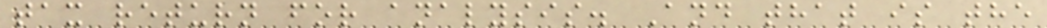tax return for analysis. And that is the
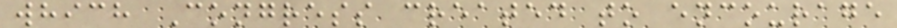which Congress created to encourage
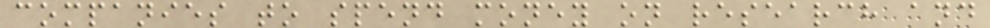companies to spend money on research and
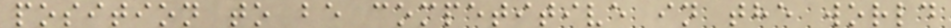position to be competitive in the world
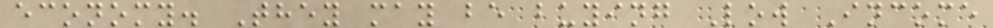economy. They may be buying Low Income
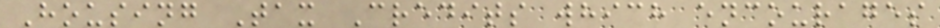Housing Tax Credits which encourages
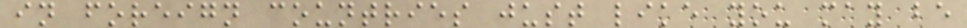in foreign countries just like you may be
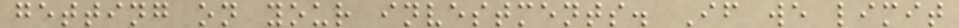getting on your investments. If we limit
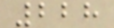228
